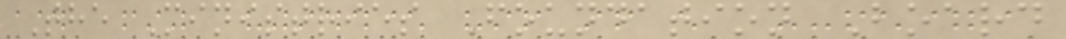The Ministries Foundation Board
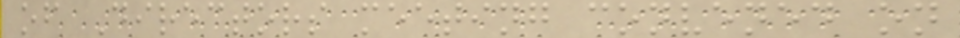of Directors meeting convened on
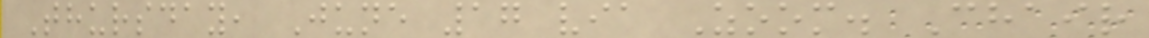Thursday, June 17 via Zoom. Chair
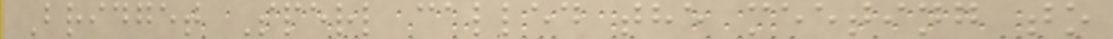Bridget Sperl called the meeting to
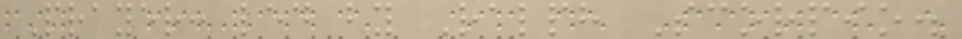Prayer: led by Ralph Scorpio.
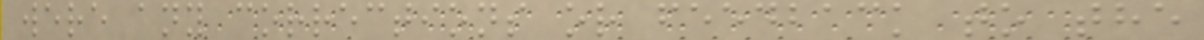were any corrections or feedback to the
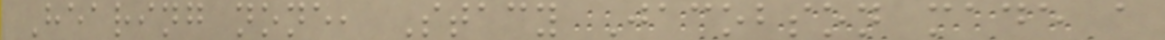Hearing none, Stacy Jacobson made a
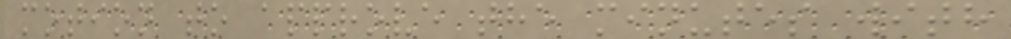motion to approve the minutes with
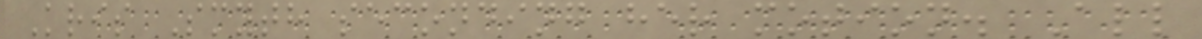Kris Smyth seconding her motion. All
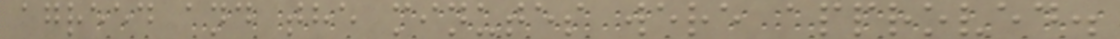agreed and the minutes were approved.
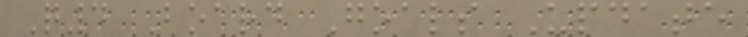Q4 Board Goals Update
